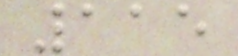115
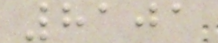8101
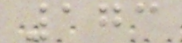173
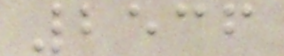2536
